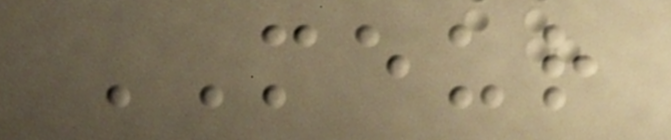MEUR
